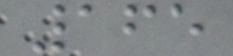165
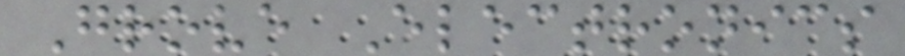Grove Electronics
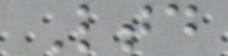Ltd
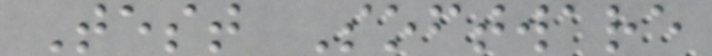Test Software
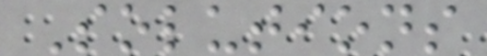Solutions
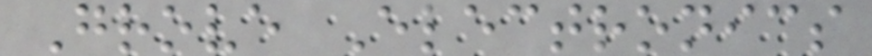Grove Electronics
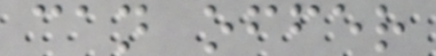can offer
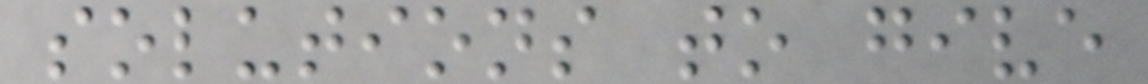solutions to give
